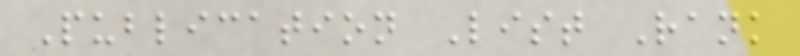Publication List Rank
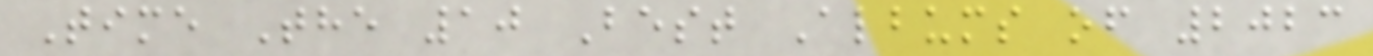Time The 10 Best Albums of 2023
